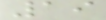19
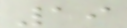19
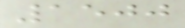1500
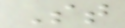St
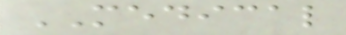MEDICAL
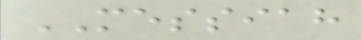MESSIAH
